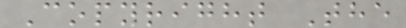Copyright The
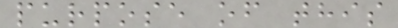purpose of this
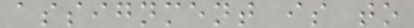assignment is to
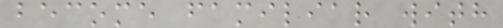become familiar with
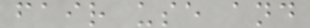fair use and
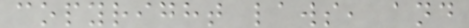copyright laws, and
